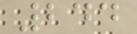244
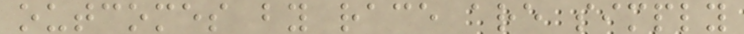outcomes by race are simply
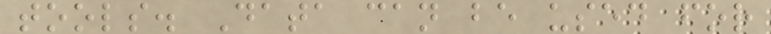tools. Data can be used for
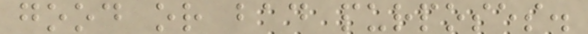good or bad purposes.
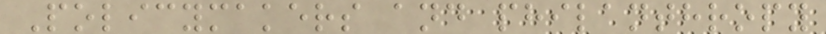Policymakers and philanthropy
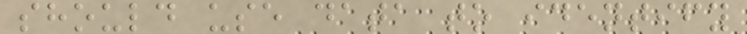should use data to identify
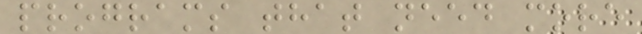programs that need more
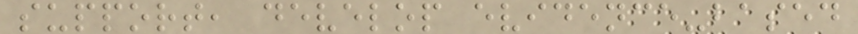support, develop evidence-based
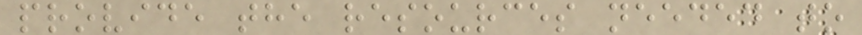provide the resources needed to
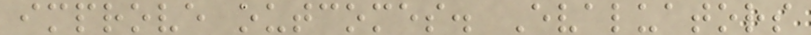improve outcomes. Evaluators
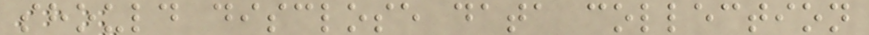should disclose data collection
